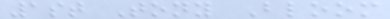1st Tony Bloom
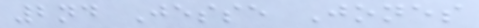2nd Jesse Jones
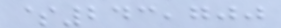$243,700
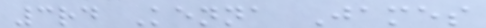3rd Kenna James
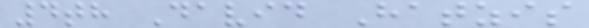4th David Hatzis
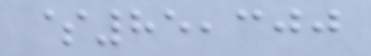$85,300
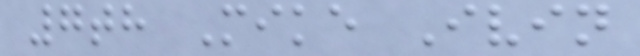7th Mike Ivin
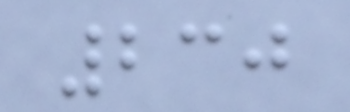230
